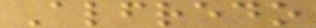Alfredo
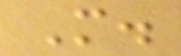M.
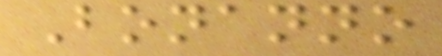Bonanno
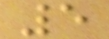5
